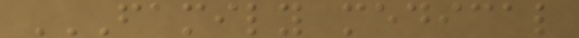FAMILY MEDICAL
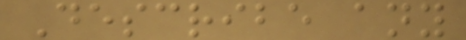Describe any
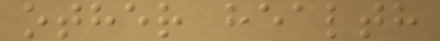other health
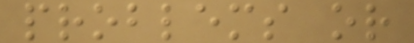problems or
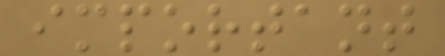important
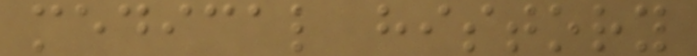medical history
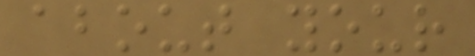about your
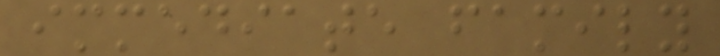immediate family
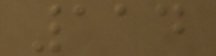114
